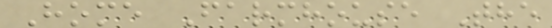Home Farmhouse The
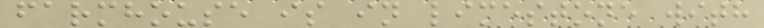farmhouse is in limestone with
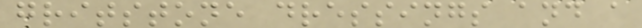gritstone dressings and a
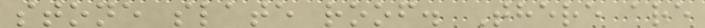stone slate roof. There are
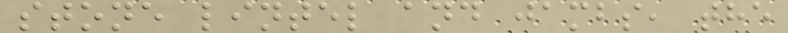stone lintel and jambs, the
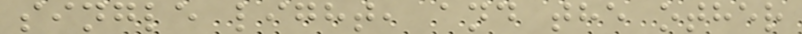single light, and the other
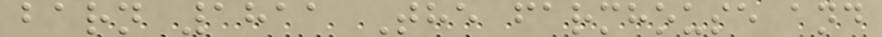barn 1811 The farmhouse and
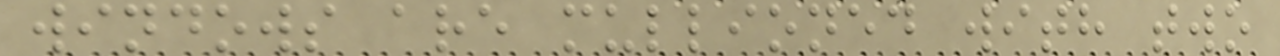windows are mullioned with two
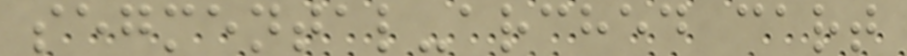segmental-arched cart
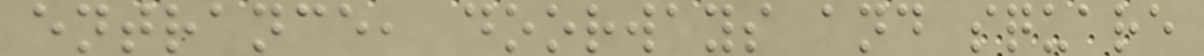entrance, doorways and square
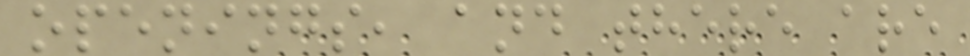openings, and there are
